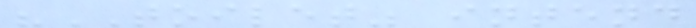"TOILET" intend
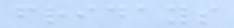fridays
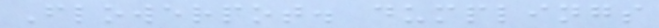Flowerpot. dumplings
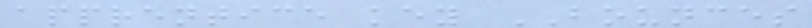apprentice key BOUNCES
